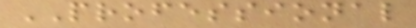PROFESSIONAL
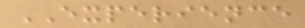EXPERIENCE
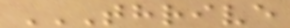THRIVE
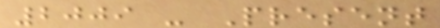2009 - Present
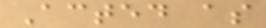Acted as
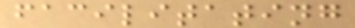facilitating
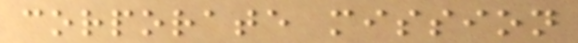corporate mission
